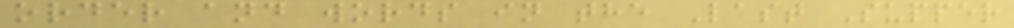order and words in the Last Supper
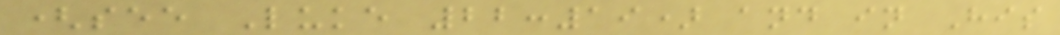(see Luke 22:19) and in His
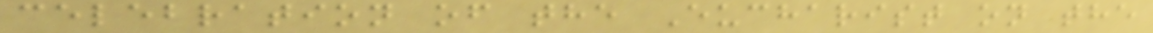celebration of the Eucharist on the
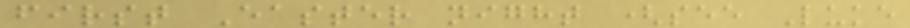first Easter night (see Luke
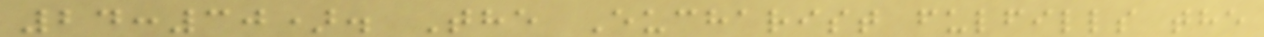24:30). The Eucharist fulfills the
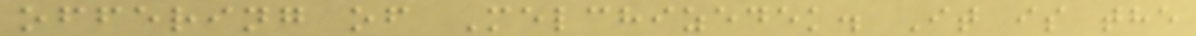offering of Melchizedek. It is the
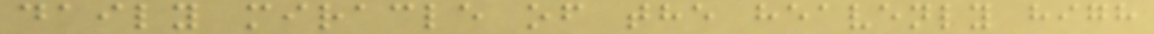daily miracle of the heavenly high
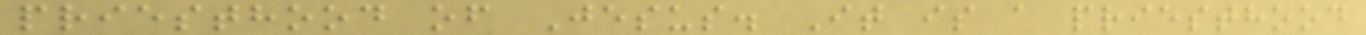priesthood of Jesus. It is a priesthood
